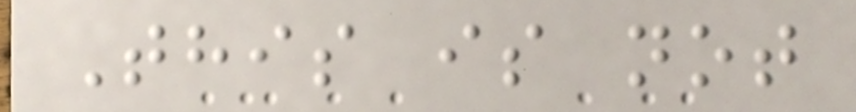This is not
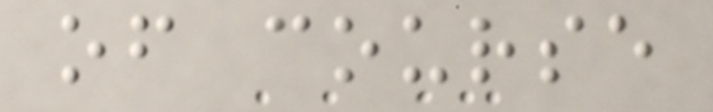of course
